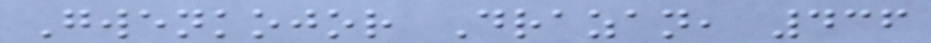Gwenkojor Drazan, 436
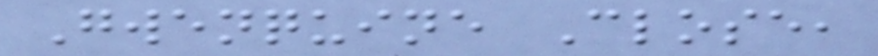Gwenquine Close,
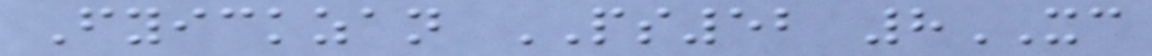Fyickzan PS52 8XC
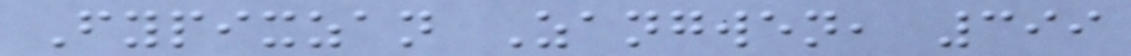Fypixzan Zangwen, 399
